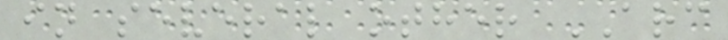in several other ARC
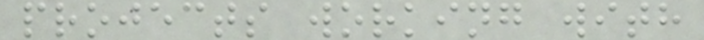projects working with
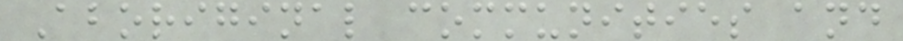Aboriginal communities and
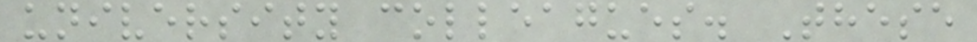university colleagues. These
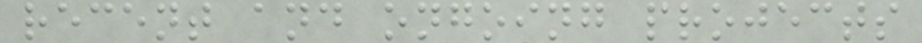recent and ongoing projects
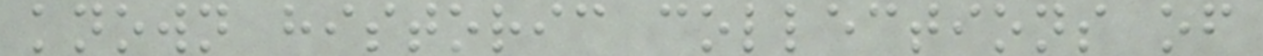known historic collections of
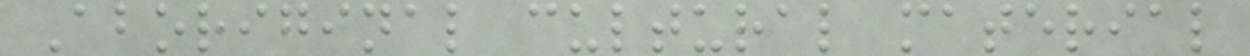Aboriginal cultural material
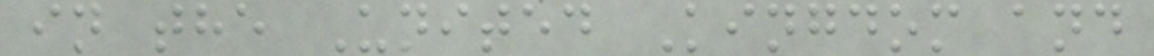in the United Kingdom and
